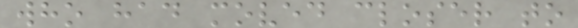who had moved closer to
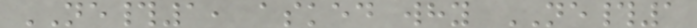NE#1, asked why NE#1
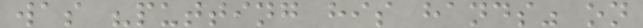was "putting his hands" on
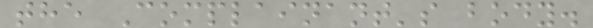the Complainant's body.
